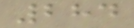284
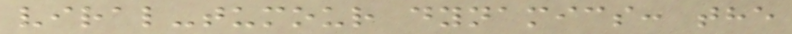viral-tumour dynamics: the
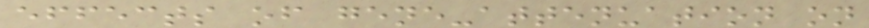effects of gene-attenuation on
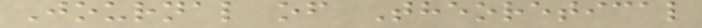Journal of Theoretical
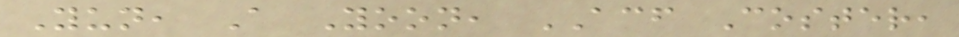Yun, A Yoon, ACF Coster,
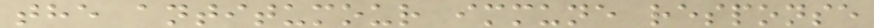the antitumour immune response
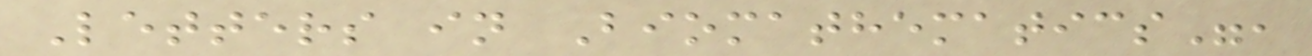Letters in Biomathematics",
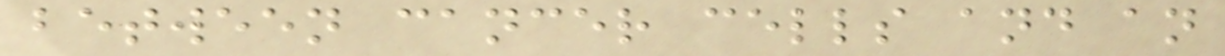between cancer cells and an
